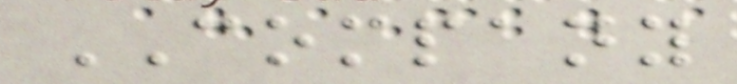COMPANY
